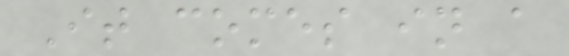It comes in a
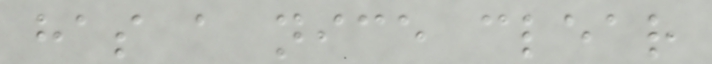has a nice clear
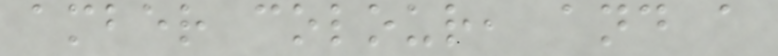amber colour, and a
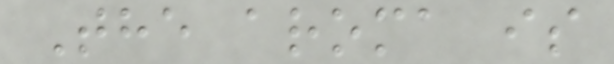The aroma is
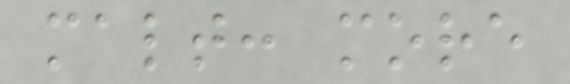malt: more
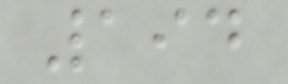194
